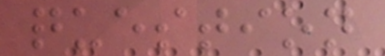question
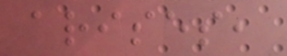arises,
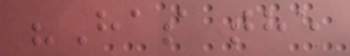"Has the
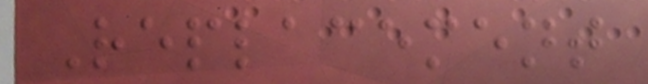Replacement
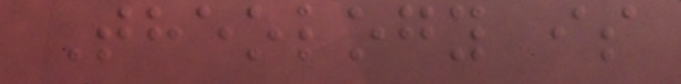Theology is
